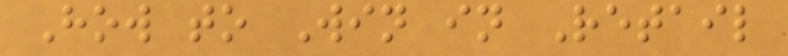How to Win in Retail
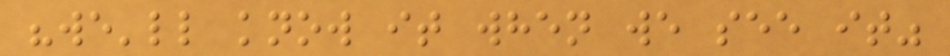"we'll know it when we see it"
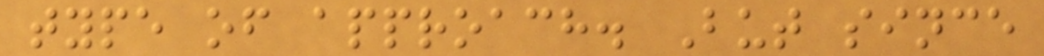type of approach. But since
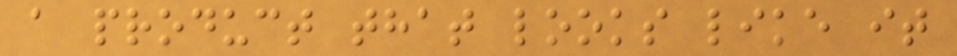a product that looks like it
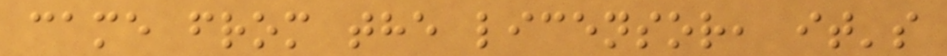came from the licensor, it's
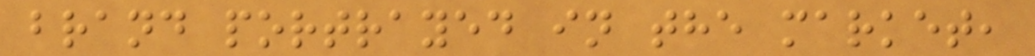brand portrayed in the market,
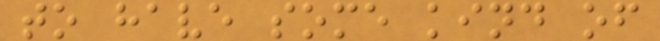to have some kind of
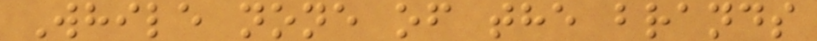While none of the brands
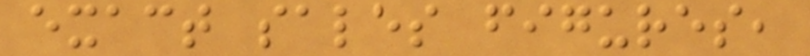exact sales figures,
